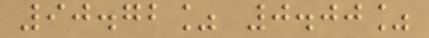90.72% 0.00%
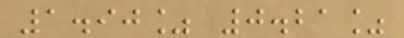1.90% 0.21%
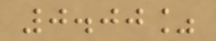0.00%
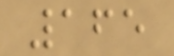165
